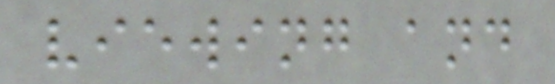viewing and
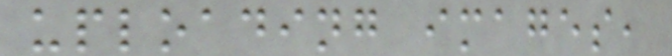uploading images,
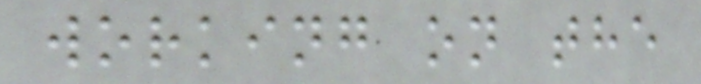working on the
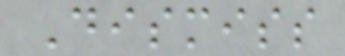Dismiss
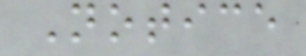Notice
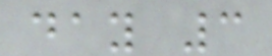day 3
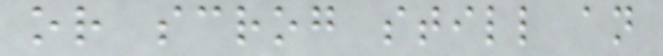or scrog still an
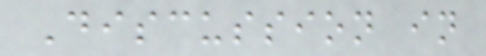Discussion in
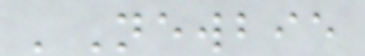'Newbie
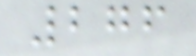276
